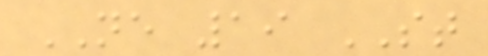NE 19 ST
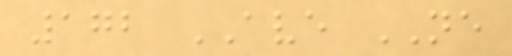172 AVE NE
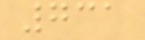731
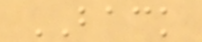BACK
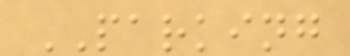PARKING
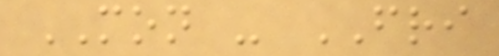MON - FRI
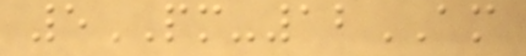5PM-12AM
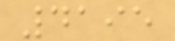4195
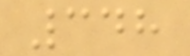348
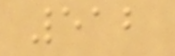512
